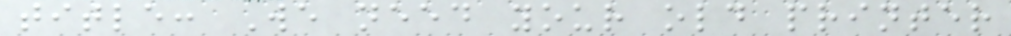title: We need your old printer
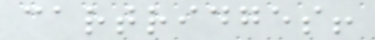cartridges!
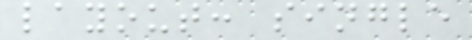layout: single
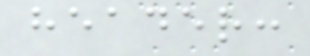header:
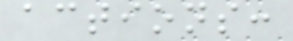actions:
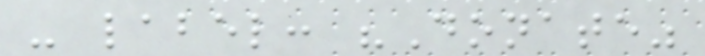- label: "Donate"
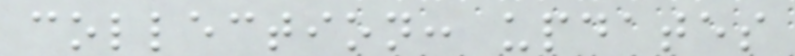collection: updates
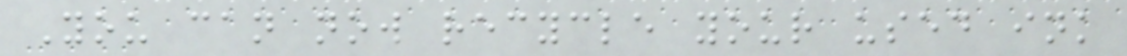You can now recycle your used ink
